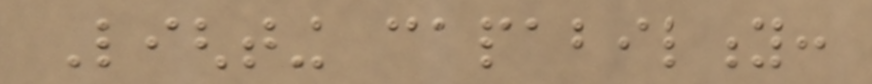Lighting capability:
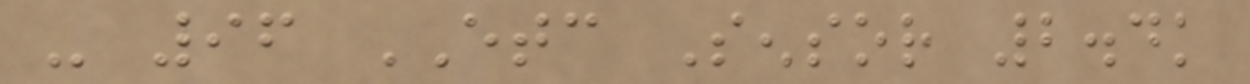- 96 ETC Sensor 2.4k
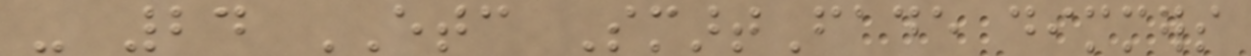- 24 ETC SmartFade dimmers
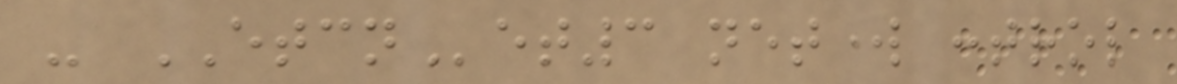- ETCNet3 network control
